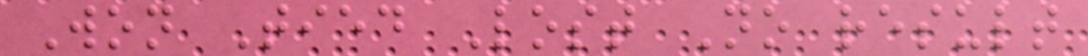Won Tied Lost No result
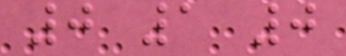0 1 0
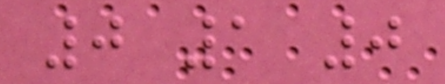0 1 0
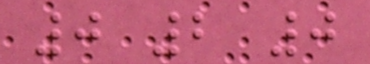0 2 0
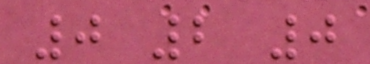0 2 0
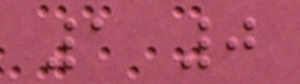1 0
